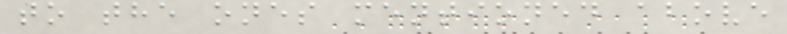to the ones mentioned above
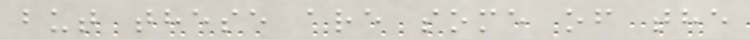but these are some of the
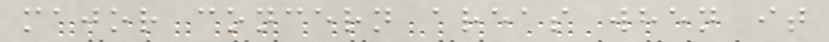major concern areas when it
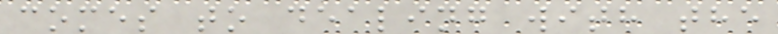comes to dealing with the
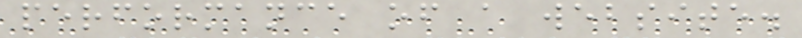performance of a website.
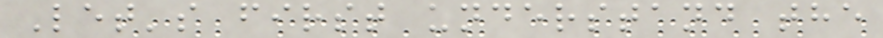Let's first understand the
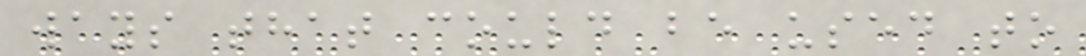ways that could be used to
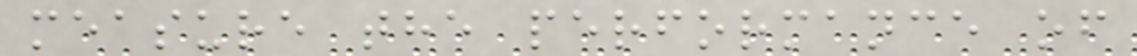measure the performance of
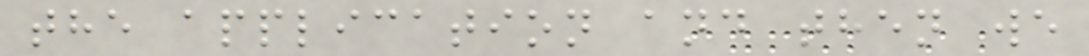the application and then we
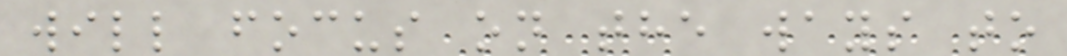will focus on the ways to
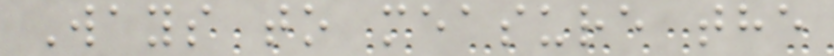Ways to measure the
